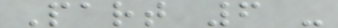Part 6 -
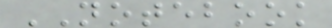NOTEBOOK
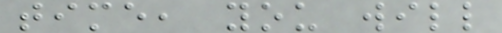time, you will
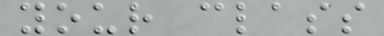your class
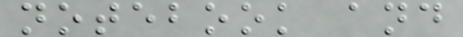notebook and
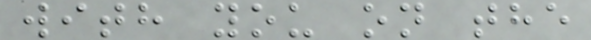with you on the
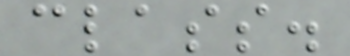class.
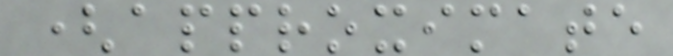(approximate
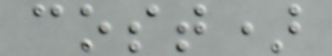cost)
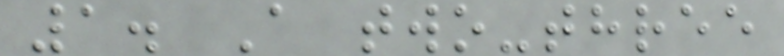1. A two-three
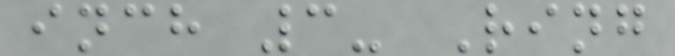inch 3- Ring
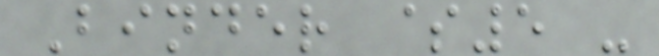Binder $5 -
